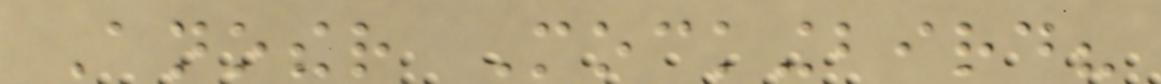Another Mockingbird?
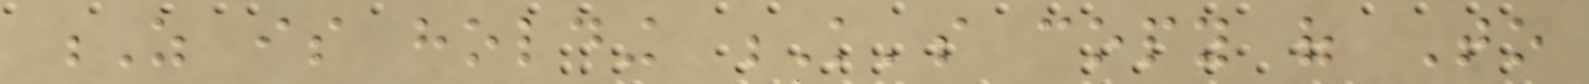Z is holding K's copy of To
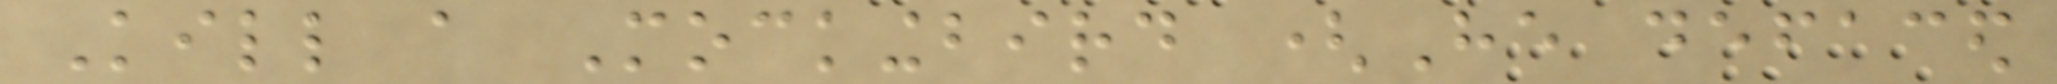Kill a Mockingbird (He defaced
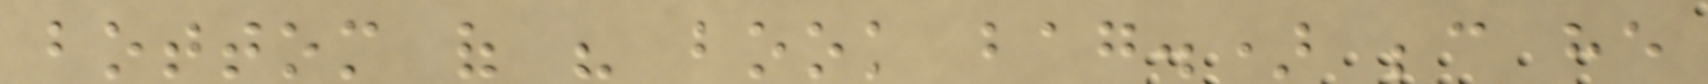bottom of his book bag.) because he
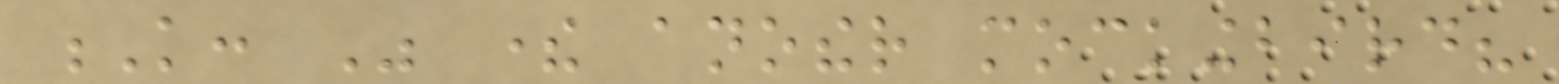K: Was there another mockingbird?
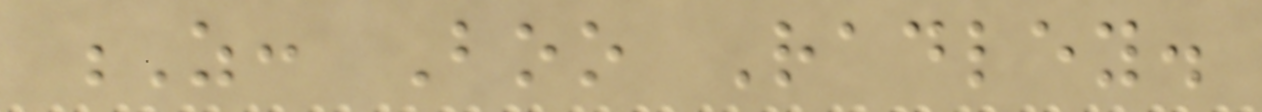Z: Boo Radley.
